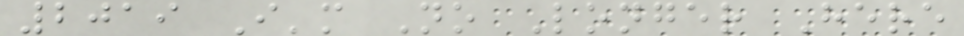2019 I'm No Longer Here
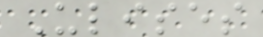Ulises
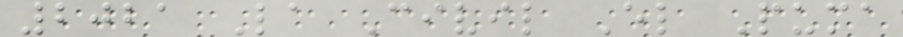2021 La Civil El Puma
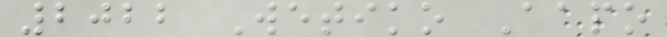2022 Wetiko Aapo
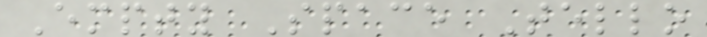Empty Space Tello
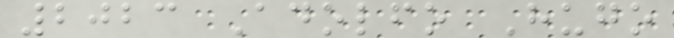2023 Adolfo Hugo
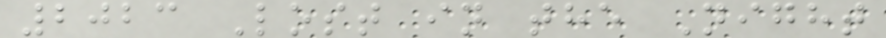2023 Lost in the Night
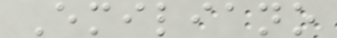Emiliano
